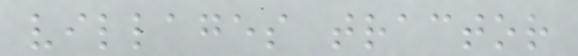villages tractor
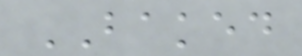BAKED
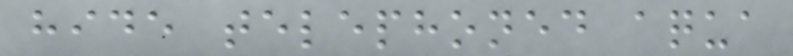hide telephoned aqua
